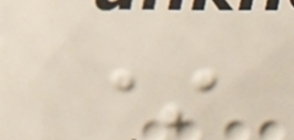*
